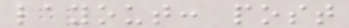layout: post
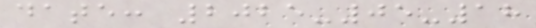date: 2025-05-18
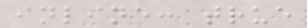inline: true
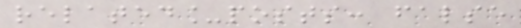related_posts: false
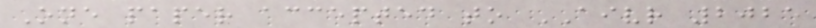One paper accepted to AIVR 2025
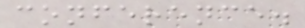conference.
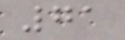71
